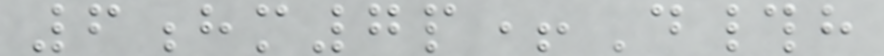6hm7p+D#h
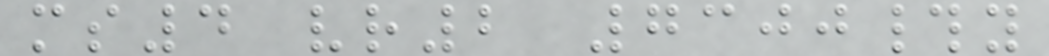ms4 vr2 7300#y
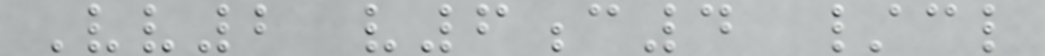Vv2 v6c4 /cl
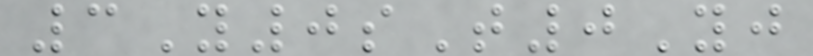3Y0sT0Yj
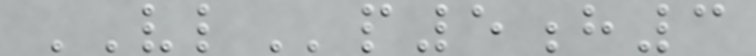VLp5h3
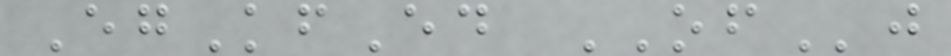EgKfEd OFj
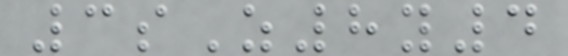3sZ8y4
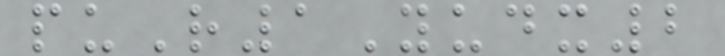puR1Yudx2
